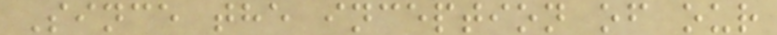Since the inception of our
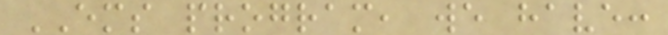EMS program, we have:
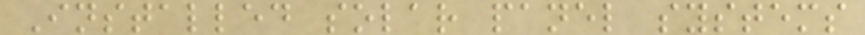Installed solar panel systems
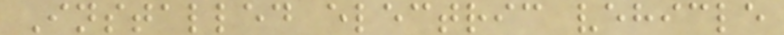Installed electric vehicle
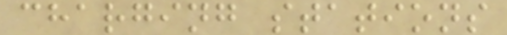charging stations
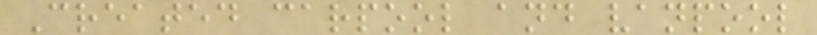Created carpool and vanpool
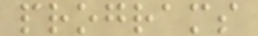programs
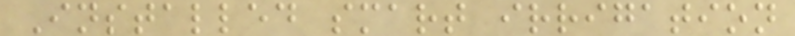Installed smart irrigation
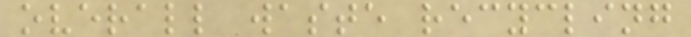overall waste recycling
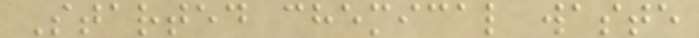Started chemical waste
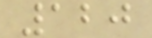120
